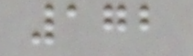172
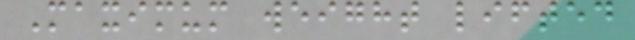Maximum weight lifted
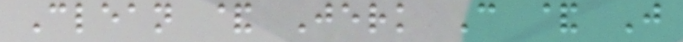Clean & Jerk C & J
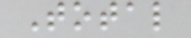Total
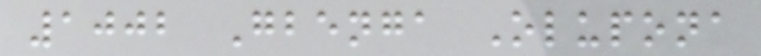1002 Gbenga Olupona
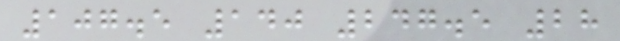107.5 140 247.5 28
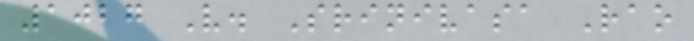1027 V. Srinivasa Rao
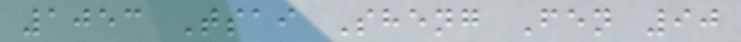1053 Tsai Sheng Fen 90
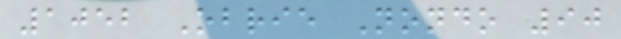1052 Obrie Nondo 90
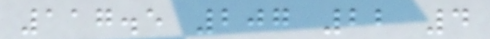117.5 207 22 4
